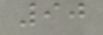90
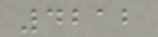4212
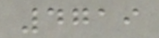4719
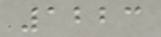1223
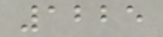1225
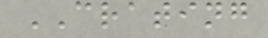CRATING
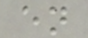en
